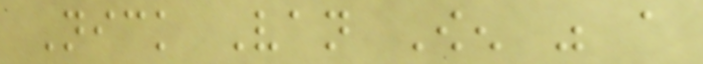Nick Van Owen was a
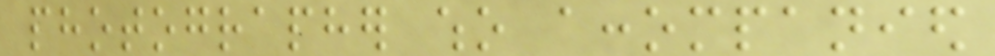photographer who accompanied
